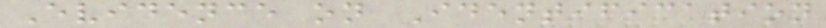Evidence on Identification
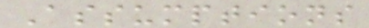Assumptions
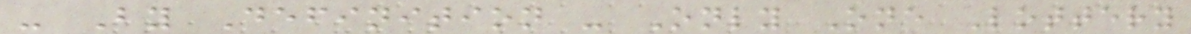- By Definition - Only One Lottery
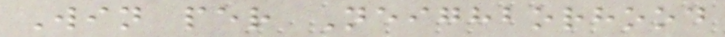Win per Neighborhood
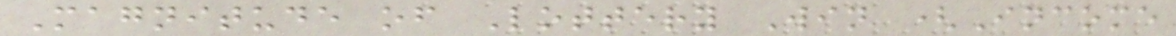Magnitude of Lottery Win (Income
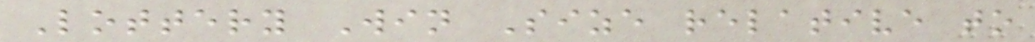Lottery Win Size relative to
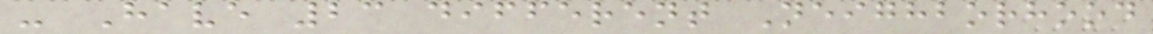- Have 23 different Neighborhood
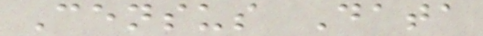Census Data
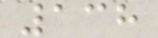138
